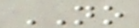NO
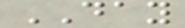DAY
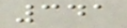341
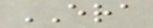ERA
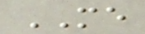ME
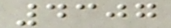4307
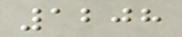1208
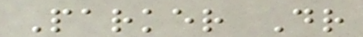Parker Dr
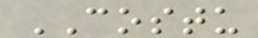COSTU
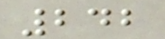242
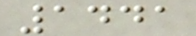1441
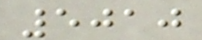5010
